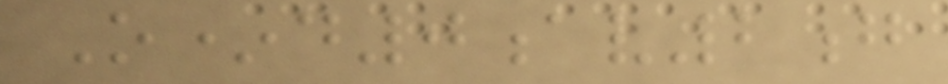O*d0av2g
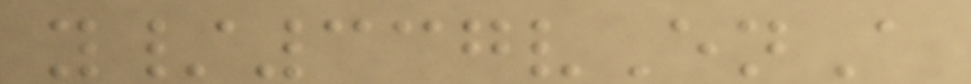y/337vEnA
